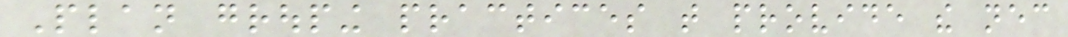Plan grouping practices that provide the necessary
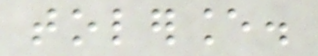tolerance.
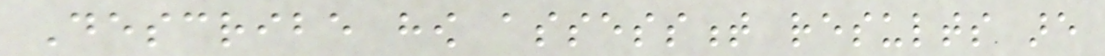Describe how assessment results are
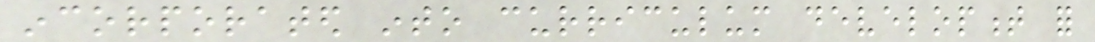incorporated into curriculum development for
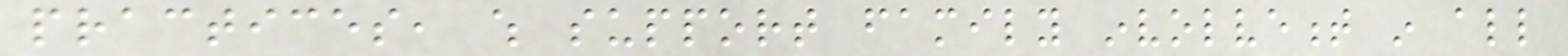practices, which support family involvement in all
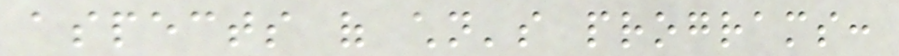aspects of children's programs:
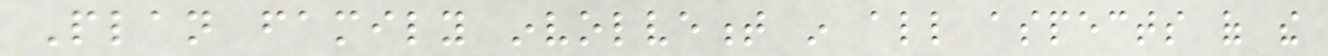Plan family involvement in all aspects of the
